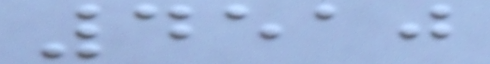4510
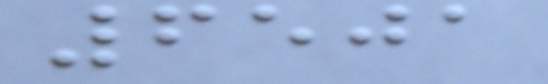6501
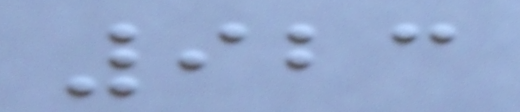923
